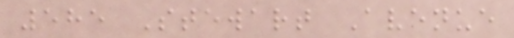585 Stewart Avenue
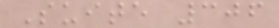Suite 306
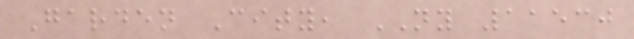Garden City, NY 11530
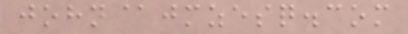john@jmzesq.com
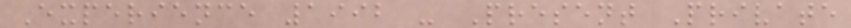Experience 1992 - Present Private
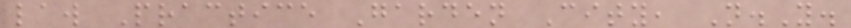law Practice Garden City, N.Y.
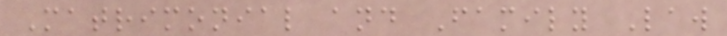Matrimonial and Family Law
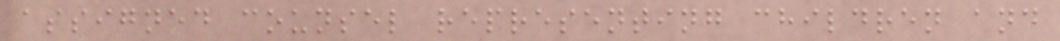assigned counsel representing children and
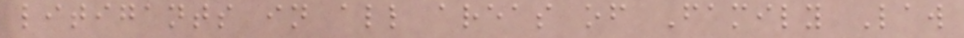litigants in all areas of Family Law
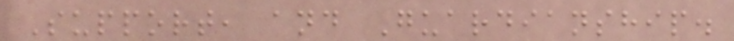Support, and Guardianship.
